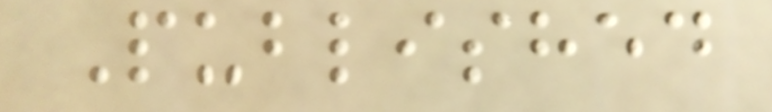Published
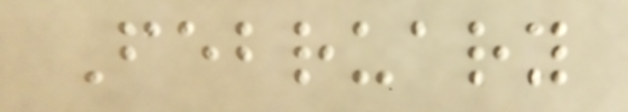February
